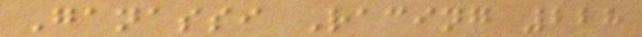Ganassi Racing 228
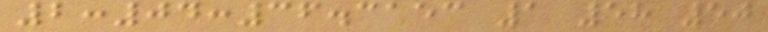2:04:36.3153 1 58 50
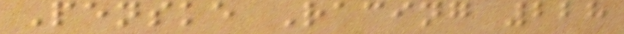Penske Racing 228
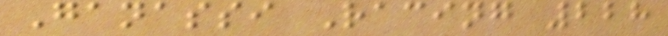Ganassi Racing 228
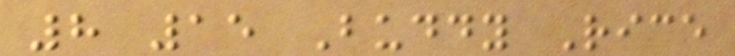8 15 Buddy Rice
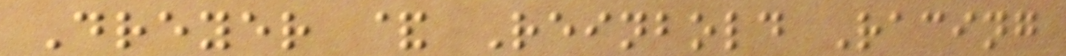Dreyer & Reinbold Racing
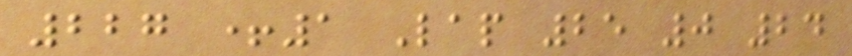227 +1 Lap 25 0 24
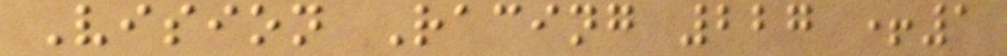Vision Racing 227 +1
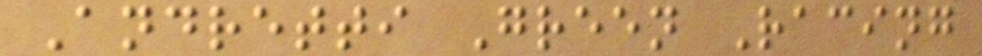Andretti Green Racing
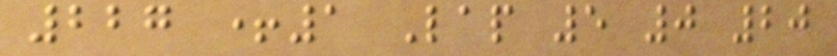227 +1 Lap 5 0 20
